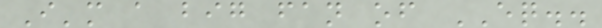I'm a big fan of EQ..
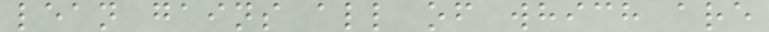lean gains all of which are
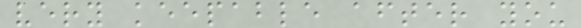very keepable after you
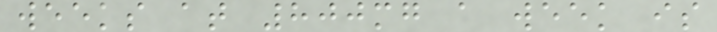weeks at 800mg a week is
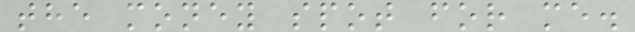the money spot for me.
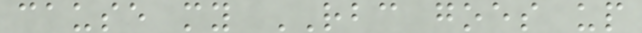cause my RBC goes up
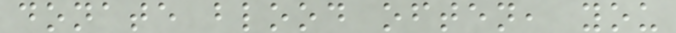donate blood often, you
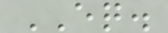EQ.
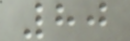80
